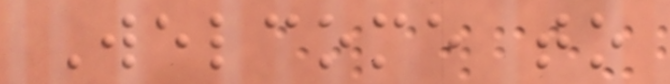Welcome to
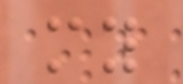my
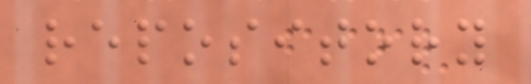repository
